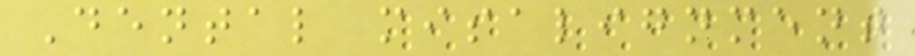Dental misalignment
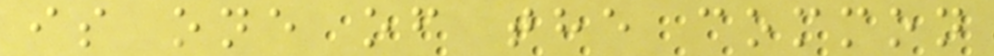is one of the common
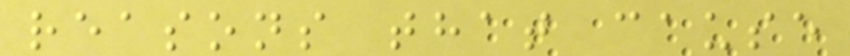reasons that cause
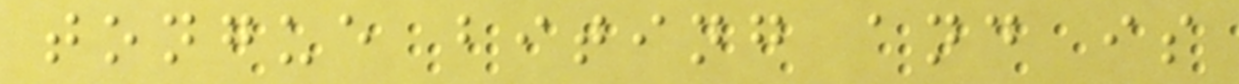tongue biting and is
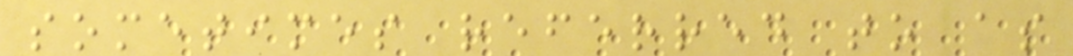sometimes referred to as
